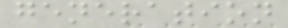generation
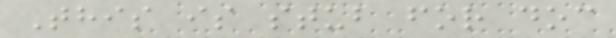This is stub for doc
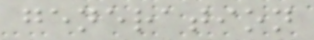generation
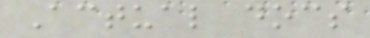Actual docs
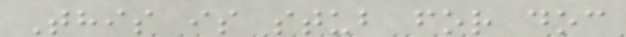This is stub for doc
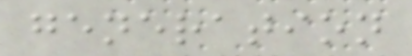generation
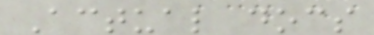Actual docs
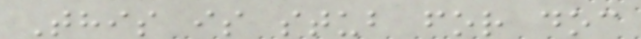This is stub for doc
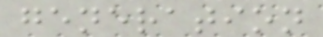generation
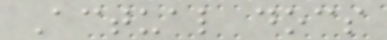Actual docs
